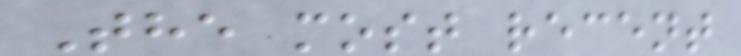The most recent
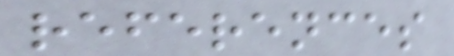references
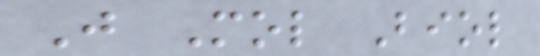J Mol Biol
